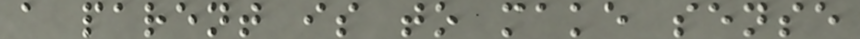a parent is to make sense
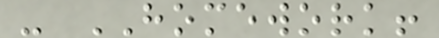- HOMEWORK!
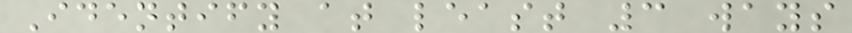Identify at least 3 ways
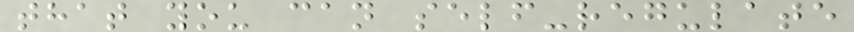that you can self-regulate
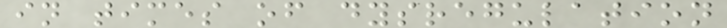in times of dysregulation
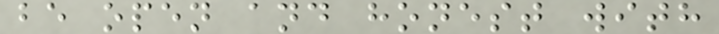be open and honest with
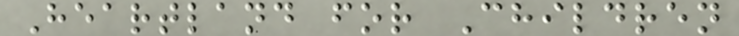Heartland for Children
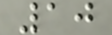10
